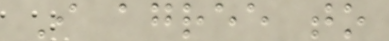I agree to
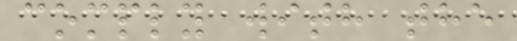comply with the
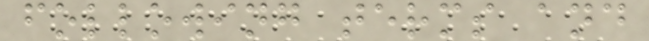following terms and
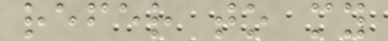refer to my
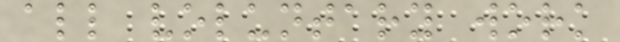all voluntary work
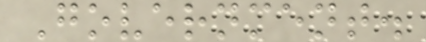Government.
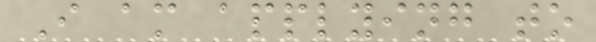I am applying to
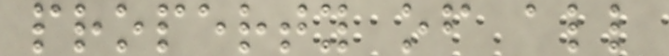property of all
